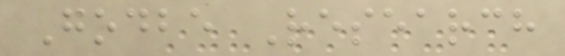Godbe Research
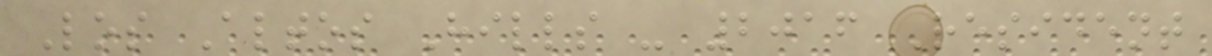Los Altos Hills - 2016 Resident
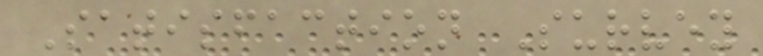Satisfaction Survey
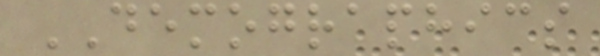DEMOGRAPHICS
